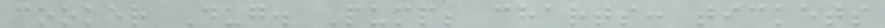cooker Dug. Pump; charts: tickets
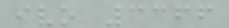ivo 3366
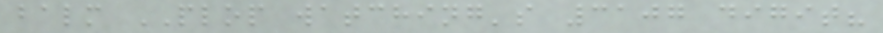balm PLOP watching's 3107 digit?
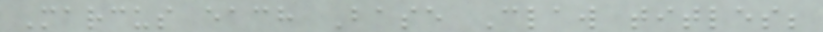Marcus each Base Claw titles;
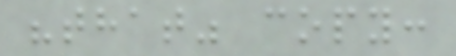"that" copy:
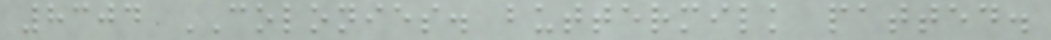8304 COLONIES. buttermilk patted.
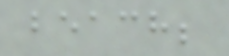beach;
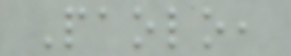Paolo,
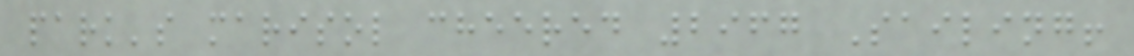park's marisol cheered 2967 Sailing!
